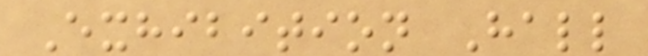Exhibition Hall
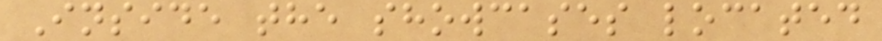Inside the showcases located
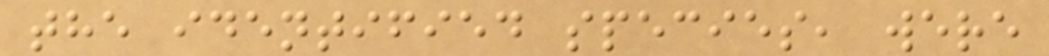the identified species, were
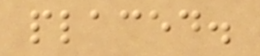placed.
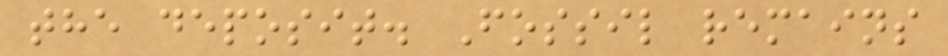the deposit. Fossil remains
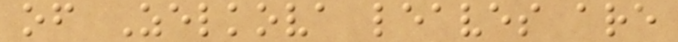of Zelkova leaves are
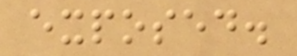exposed.
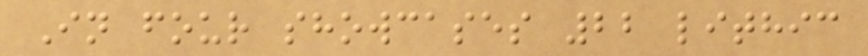In four showcases 22 lithic
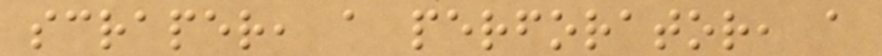scraper, a perforator, a
